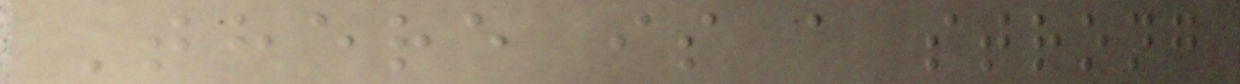There is a strong
